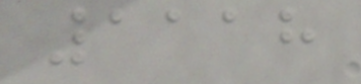1118
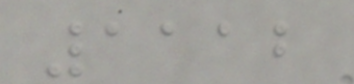1112
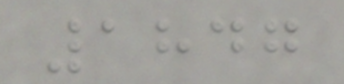1847
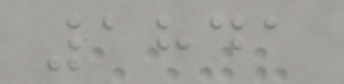1841
